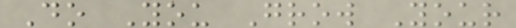Do You Grow Your
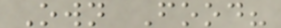Own Food?
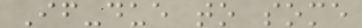If-due to some
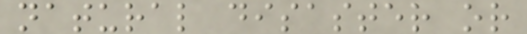natural disaster or
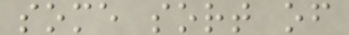some sort of
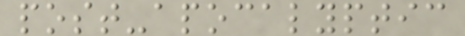post-apocalyptic
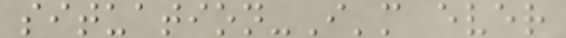situation-I'm ever
